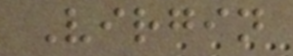Virgin
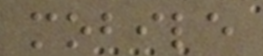mobile
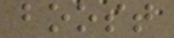boost
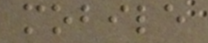mobile
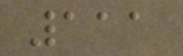111
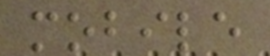mobile
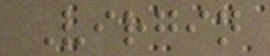Virgin
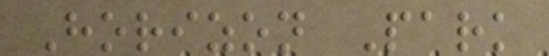Horizon Park
